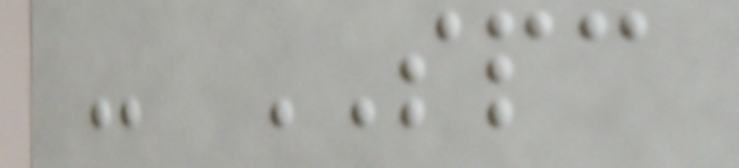- SPC
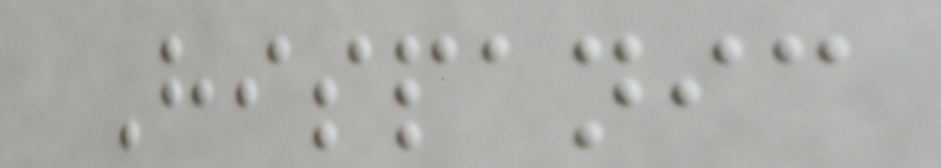Hispanic
